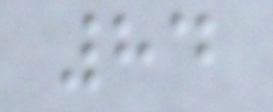84
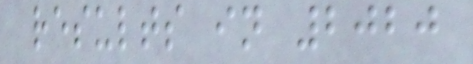results in 2020
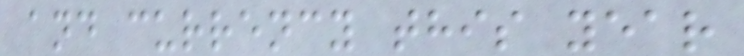and currency this year
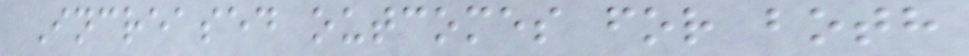Increased outcomes for both
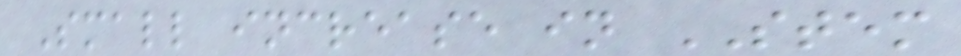Small increase in STEM
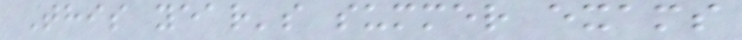This year's summer exams
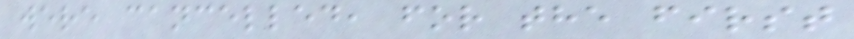were cancelled, for the first
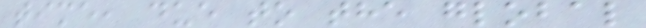time, due to the global
